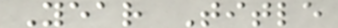Year Title
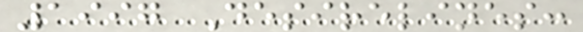1997 Desirelines:
